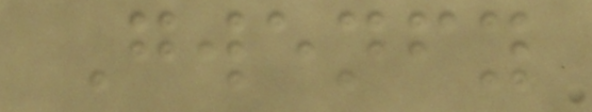Gwenfy
